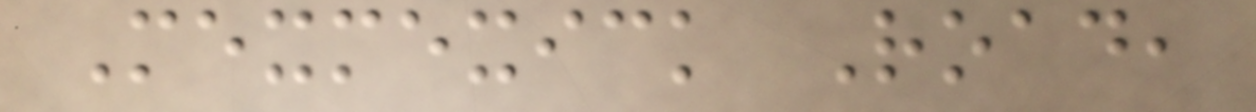Mexmexick Road,
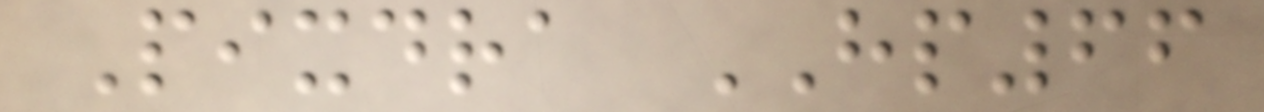Pixdra HP66
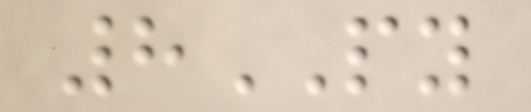8PY
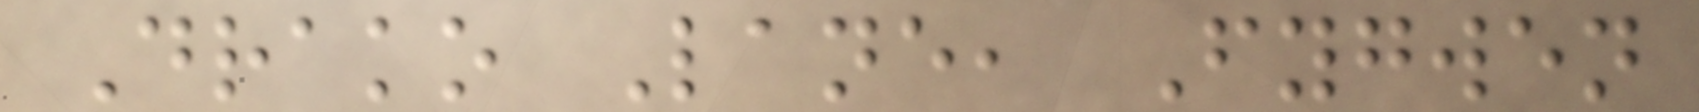Drako Lane, Fygwen
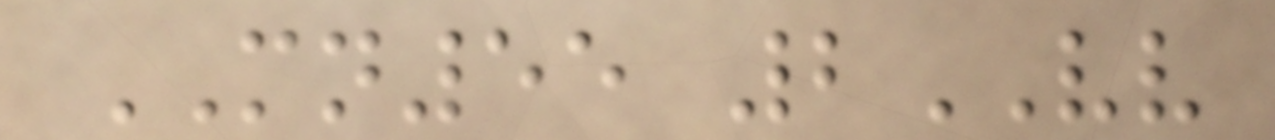MN55 2VV
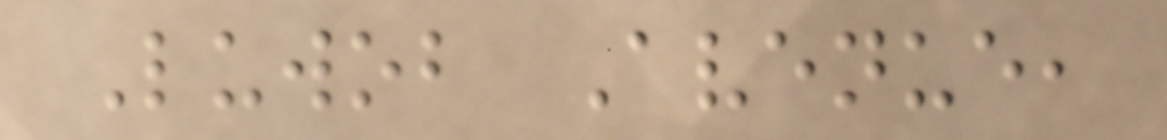Luwob Avenue,
